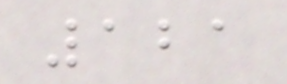121
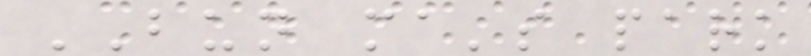BUN ma's park
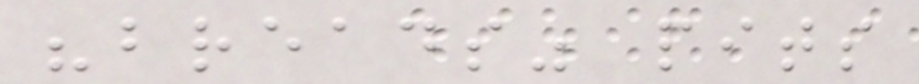"breads" pits
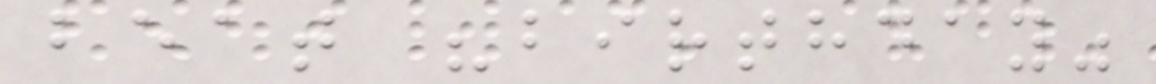beat "birthday"
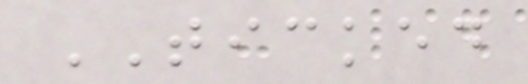TICKED
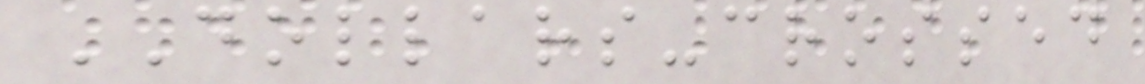DOLLARS-crossed
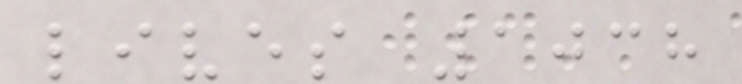lives 1038
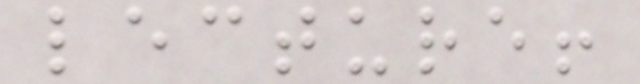lecture!
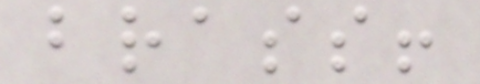brass!
